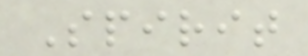Spirit
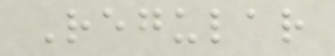Regular
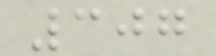307
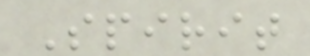Spirit
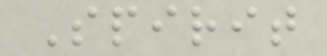Spirit
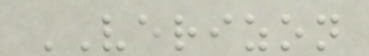VERIZON
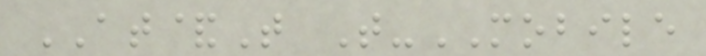AT&T T-MOBILE
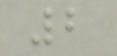2
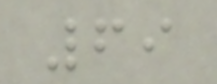69
